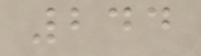244
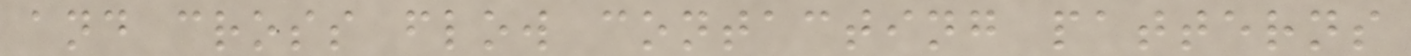and cross flow contacting patterns
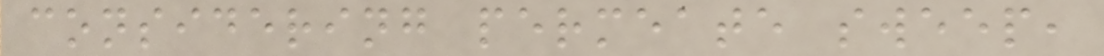considering permeate sweep,
